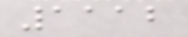1112
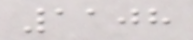1108
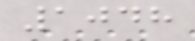1048
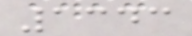1343
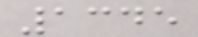1345
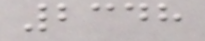2348
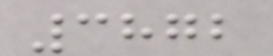3872
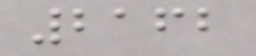2162
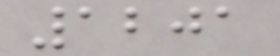1201
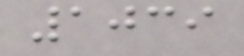1039
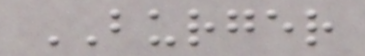BURGER
